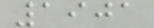1901
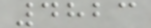4823
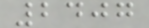2407
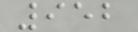952
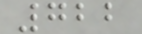722
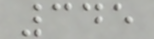345
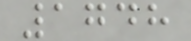1748
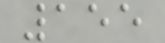155
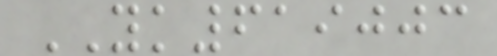YK619003
